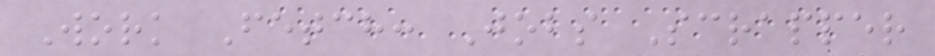Work Fetch: Jobs Scrapper
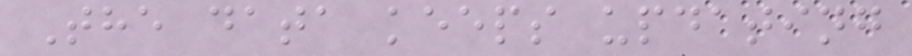The data keeps updating
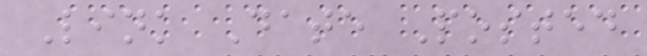Link Date Posted
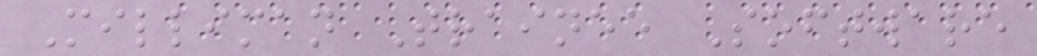Milliman Trainee Software
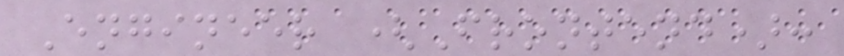Engineer (Frontend):
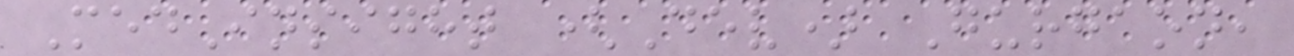MedInsight (Dev) Gurgaon,
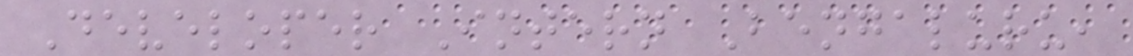Developer Intern Bengaluru,
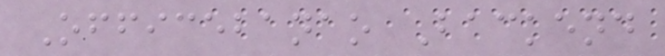Officebanao Backend
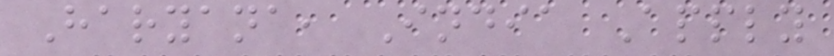Haryana, India Apply
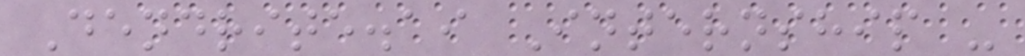Dendrite.ai Internship -
